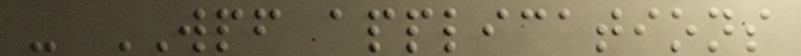- WPF applications
